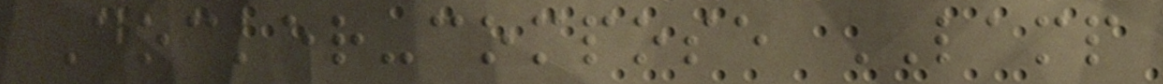Docker-compose LAMP
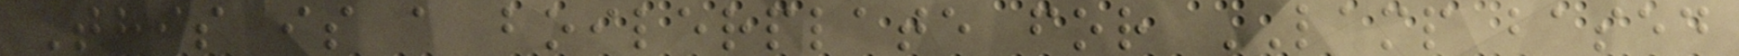This is a boilerplate for LAMP based
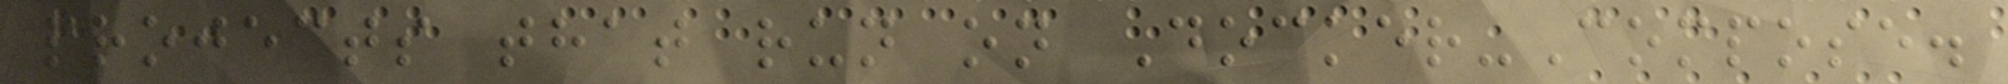projects that run on Docker-Compose.
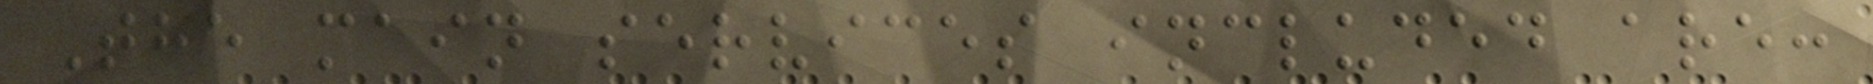The main services included are:
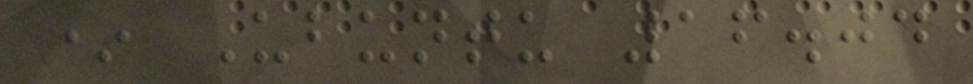* Ubuntu 16.04
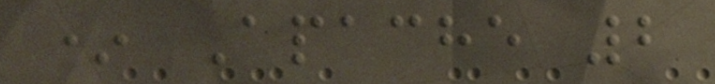* Apache 2
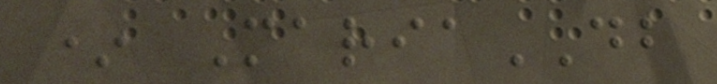* MariaDB
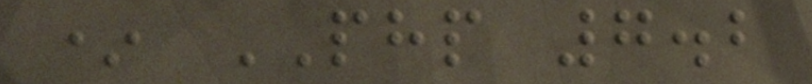* PHP 7.2
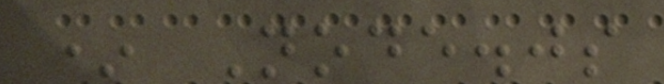* Node.js
